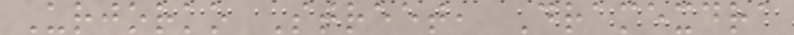Urjorko Street, Dramexdra
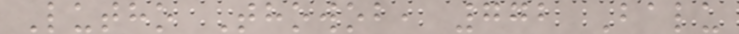Lutho Thowob, 772 Balu
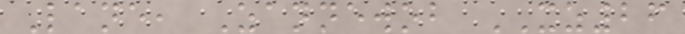Lane, Zannewob XZ26
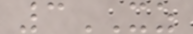3XZ
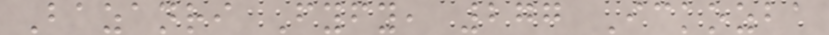Bazanri Fyfy, 277 Ickozba
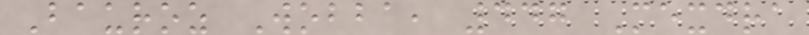Bauroz Wobba, 447 Mexdra
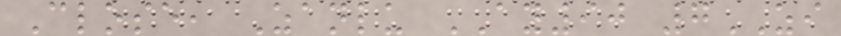Close, Zanlu AY90 7ZI
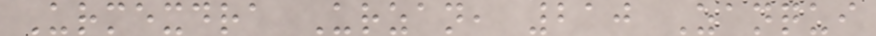Urmexdra Urzan, 210 Zanqui
